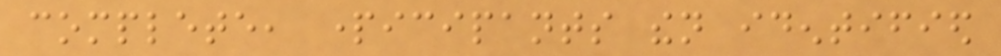complete, participants then identified
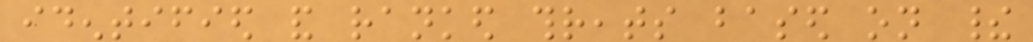identified and ranked threats based on their
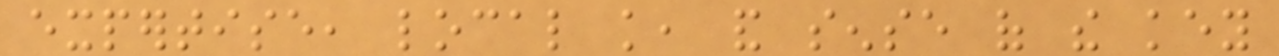expertise, local knowledge, and sense of the key
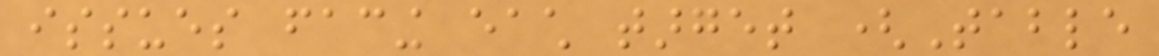issues facing each target (Table
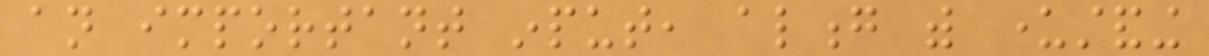an important input, along with understanding
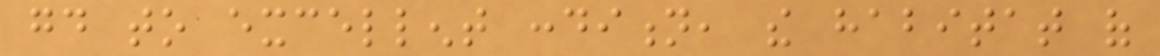good to excellent condition, the habitat of
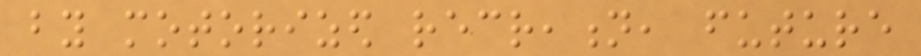by motorized recreation, future
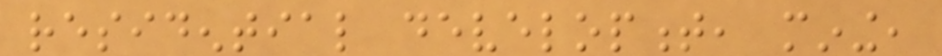residential development, mining,
